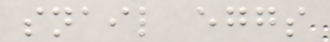snail eggs
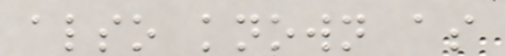also known as
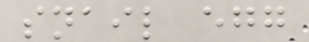snail egg
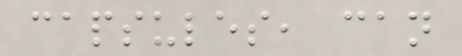capsules, can
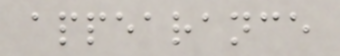appearance
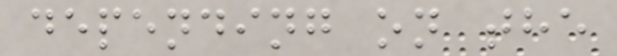depending on the
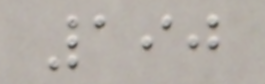190
